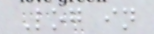Log in
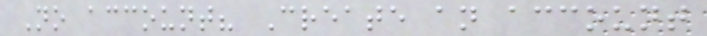No account? Create an account
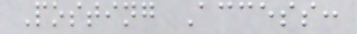Posting Access:
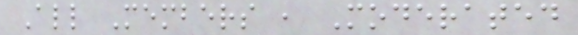All Members , Moderated
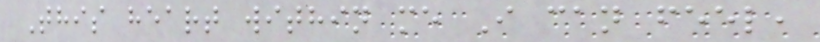This heart within me I can feel,
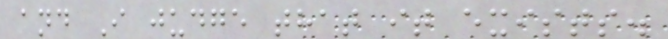and I judge that it exists.
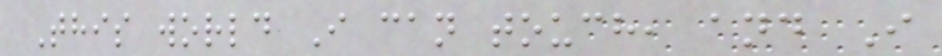This world I can touch, and I
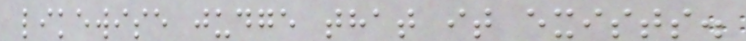likewise judge that it exists.
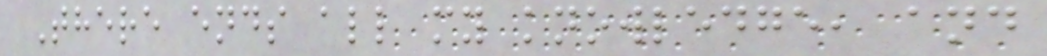There ends all my knowledge, and
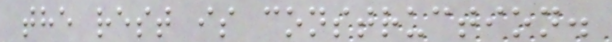the rest is construction.
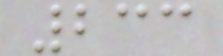233
